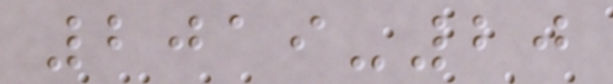2019-20
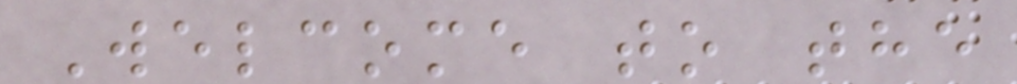Welcome to the
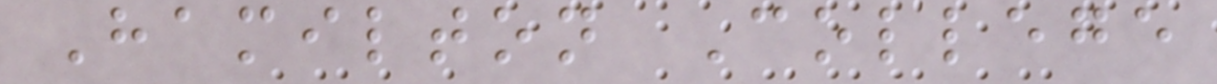Hamilton College
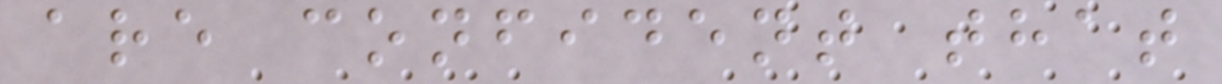are confident that
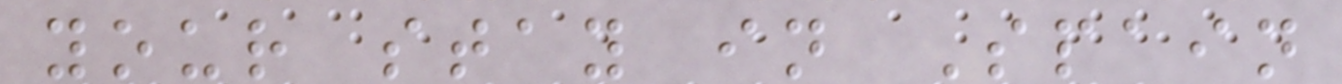your stay in Spain
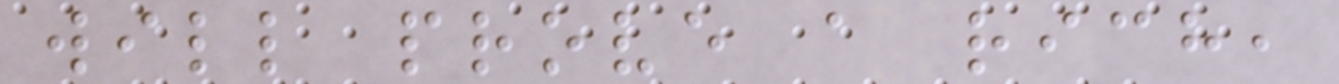will prove a rich,
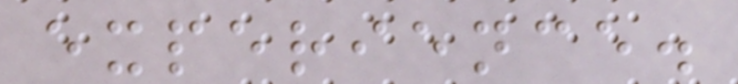experience.
